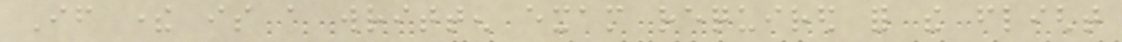If there is a written exam required for the flight
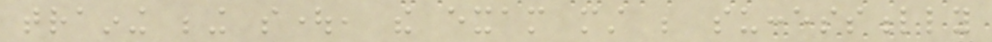training being sought, the exam must be successfully
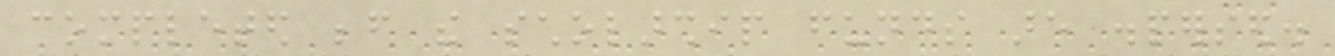completed before the scholarship funds are dispersed.
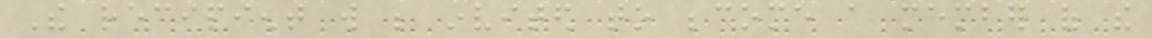The recipient will be invited to become a member of the
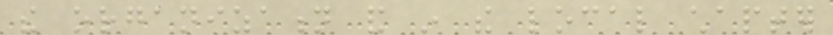the organization and in the local chapter
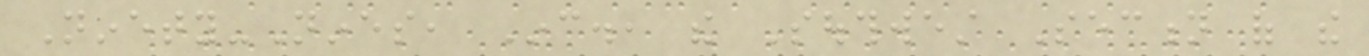Ninety-Nines, Inc., the Southwest Section of the
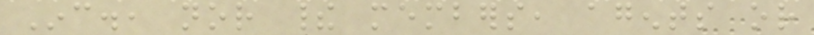Inc., nor their members, agents or
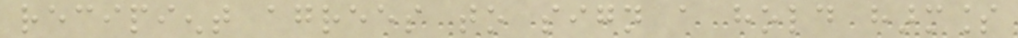recipient agrees to sign a hold harmless
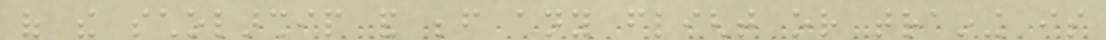of the scholarship and before any flight or training is
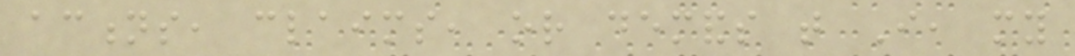actions, claims, or demands that I, my
